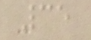35
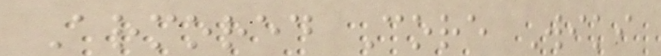Armored Core Wiki
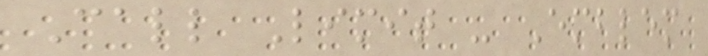Call Limit - Emblem
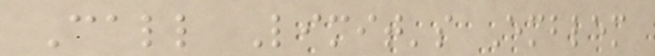Call Limit's Emblem
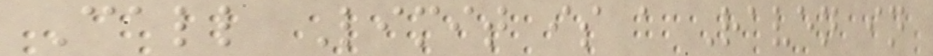Call Limit is a Raven in
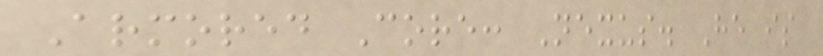Armored Core: Nexus. He is
